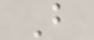B
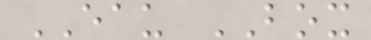EAU BOX
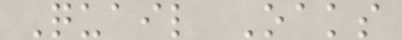Quail Oaks
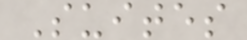Suites
